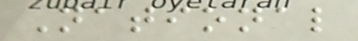National
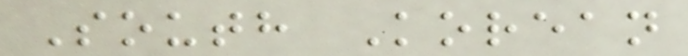South Korean
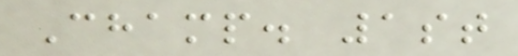Champ. 1st
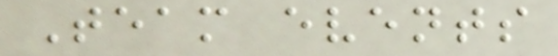Team events
